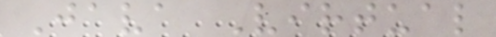Java Virtual
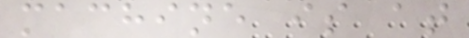machine is at
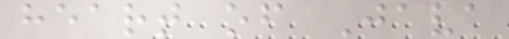heart of Java
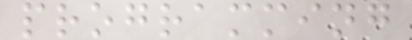programming
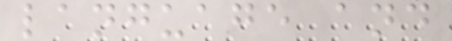language and
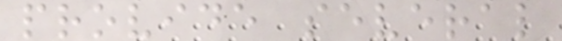provide several
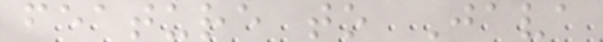feature to Java
